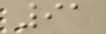91
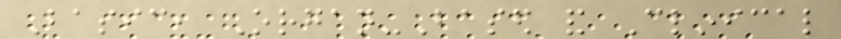Basic, Organ-Based and Clinical
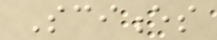Sciences
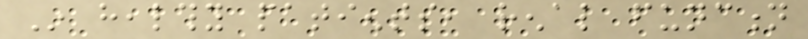In healthy patients, renal function
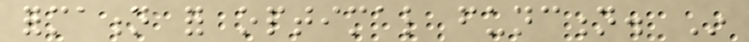formation for optimal function. In
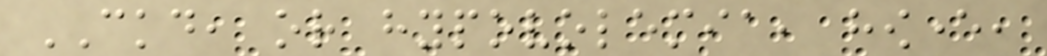CKD, or hypovolemia, however,
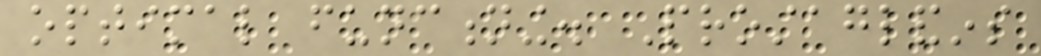optimal functioning. Prostaglandins
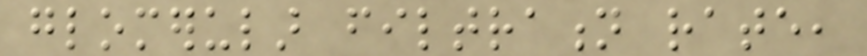glomerular filtration rate,
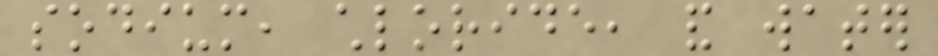sodium, chloride, and water
